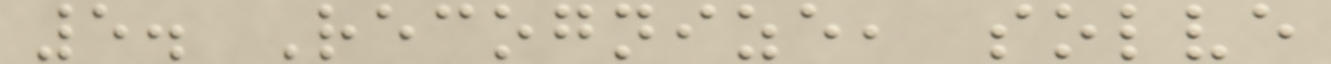5. Recognize, solve
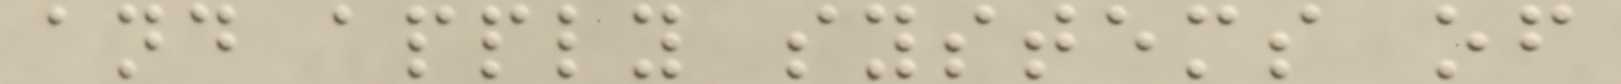and apply systems of
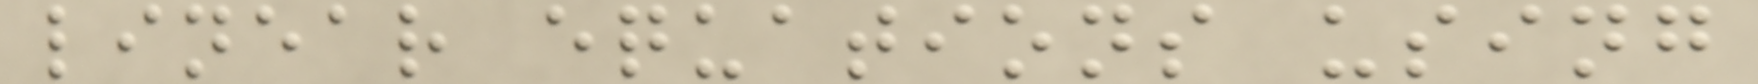linear equations using
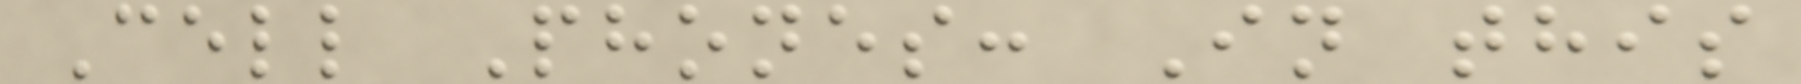Cell Phones: In this
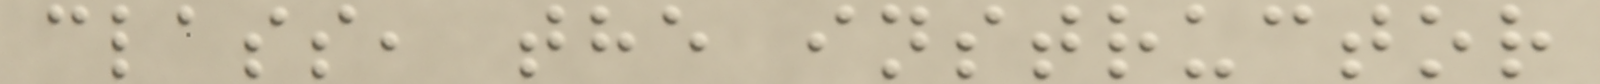class, the instructor
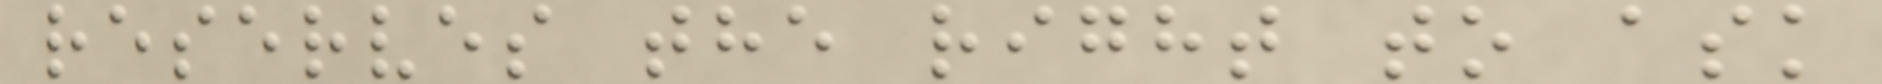reserves the right to ask
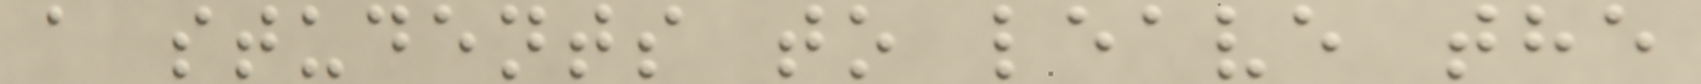a students to leave the
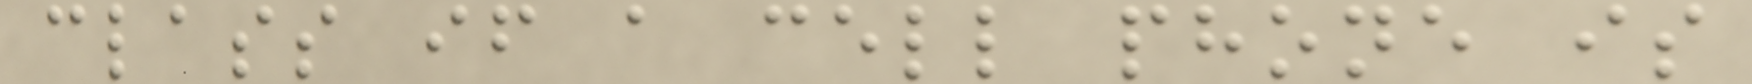class if a cell phone is
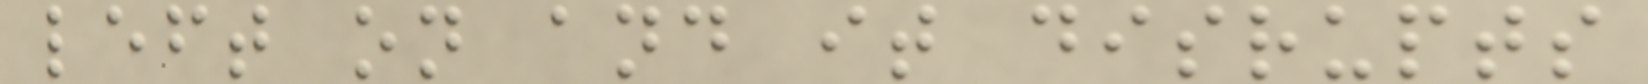left on and it disrupts
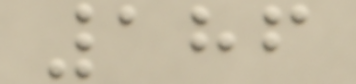186
